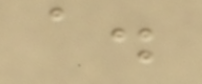a.
